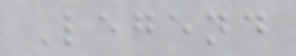Legend
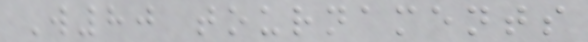W80 tournaments
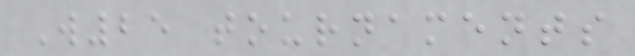W25 tournaments
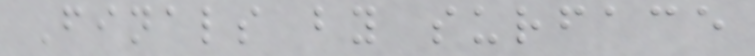Finals by surface
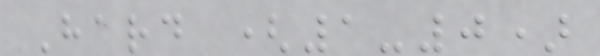Hard (1-0)
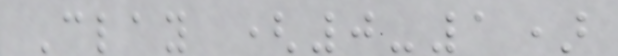Clay (0-1)
